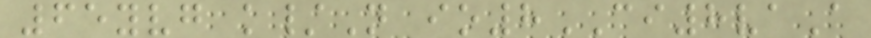65yvg k/N io8CI8vaA
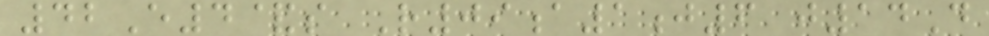42E4&s R09a1j6 j14D
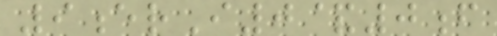9erI0&0f
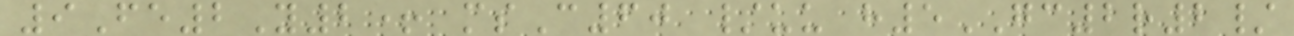9Fe2Y2+ msC60 /uu h5GC2r2/
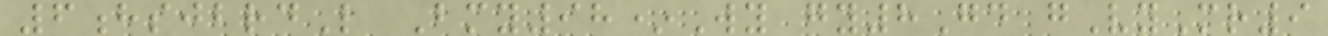6hsjbrdL Bmy98*Wy gy8Gd gVyMr9
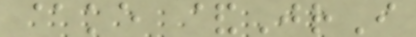@ke &JrI
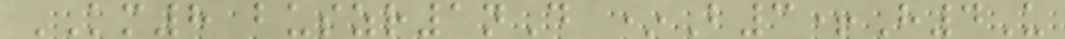KM8 buszr1nD *B3+H4U
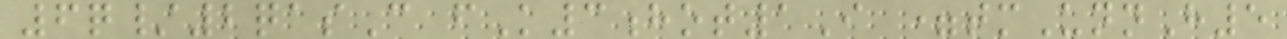6q/2qasC fK3hot1I =tmUnnH5
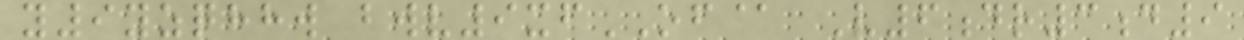y9yzqhhw bwv9xfOF@ V6dr3d9
